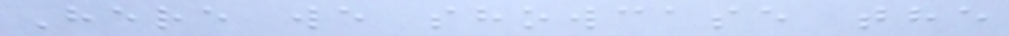Here we showcase the
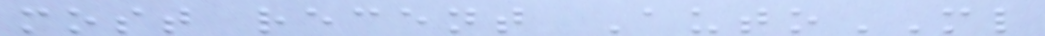most recent AutoML
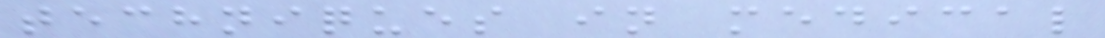techniques in medical
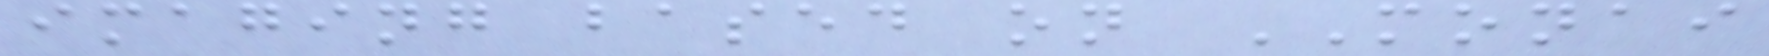imaging based on MONAI
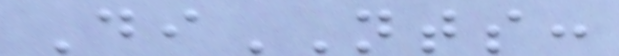DiNTS:
